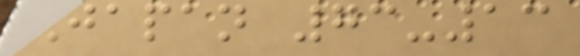Japan 73-13
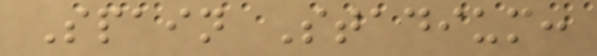Spain Stadium:
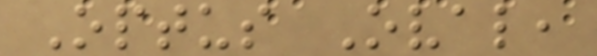Optus Oval,
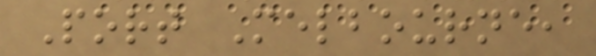Port Melbourne,
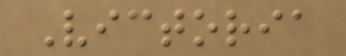Victoria
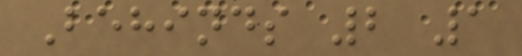Behinds 2 1
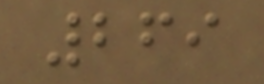269
